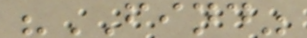"FIND"
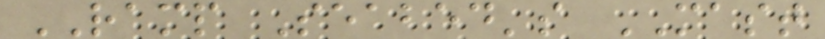RAMP Seabed's MAST
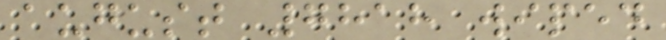august 7818 wiped
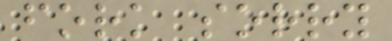fork sorry
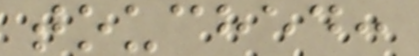touched:
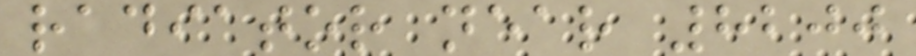radiator near 8200
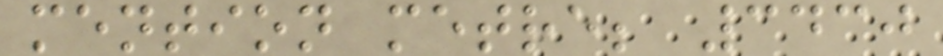mention metre; 3430
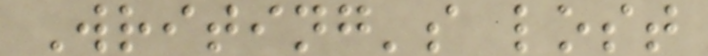Writing's lost
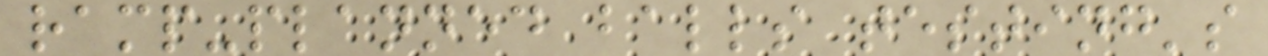ramp-planned balls testing's
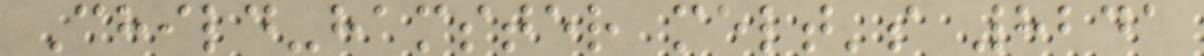Child-hamster melt's 8241
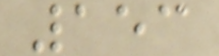153
